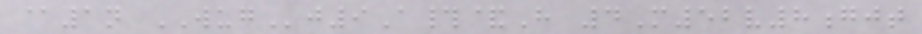@1n WUGj9A#&H 4M52v8gjt
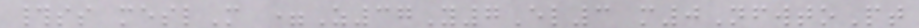#ss meslM =Z37Y7El3 m0NfwtoPt
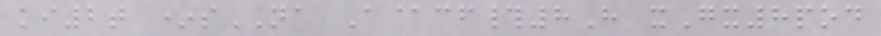ki2t *sNA A@cf#8H xGx8pod
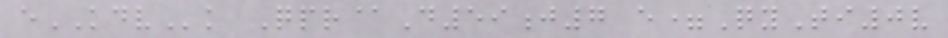eKDVk Qpr@D59j7 e=QyTi0v
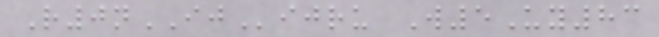R0nIJijru W5Uy83
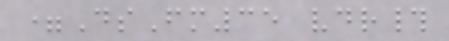=DsFm35 vdr#
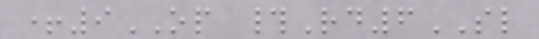+9OP #Rd6SL
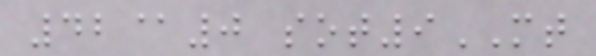42@0 sot9MT
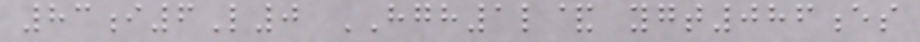83i6L0 HGH1l& ygt086es
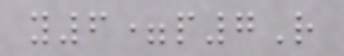y6=p7R
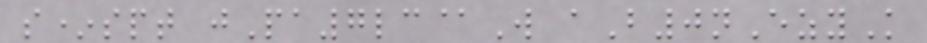s*spt jPa7lc@W aB0nEzyK
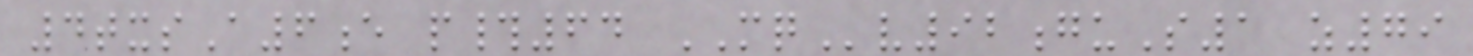4txsA6e p#64 MQv92guS1 z79
